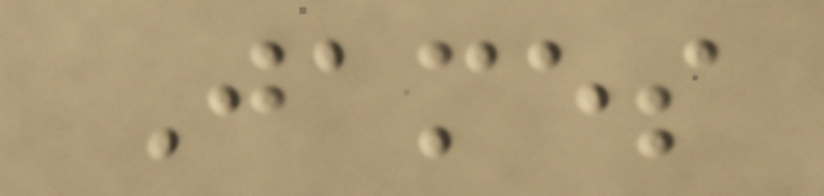James
